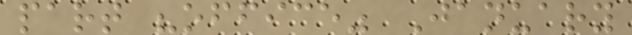part "office" January
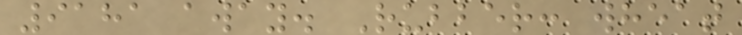9181 away. Rubber: wheat
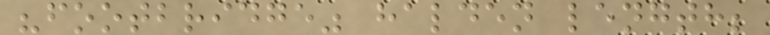"footbridge" halden length;
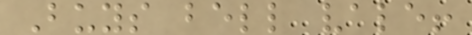Buys bell vale!
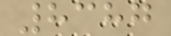8387
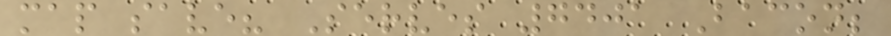map save? Serves 7401 Bacon;
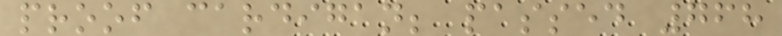proof cardigan; passed 768
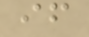if
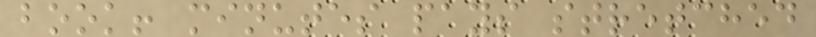book! minutes pays stretched
